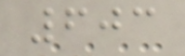603
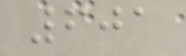601
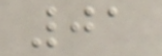01
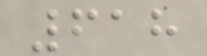618
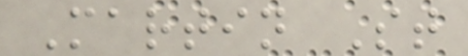Martin St
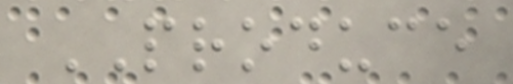PRODUCE
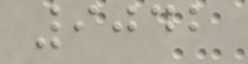9042
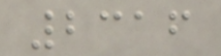2316
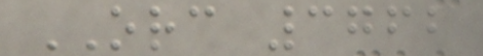ORC 3762
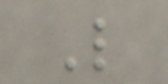L
